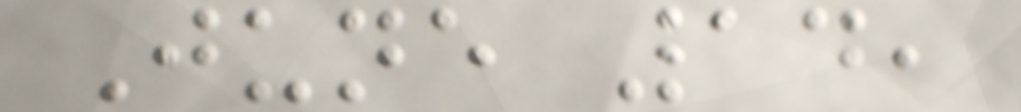June 14,
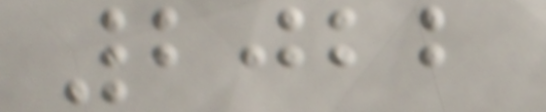2022
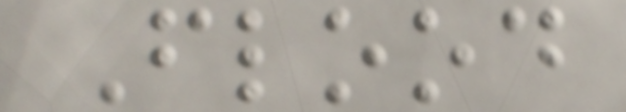Flood
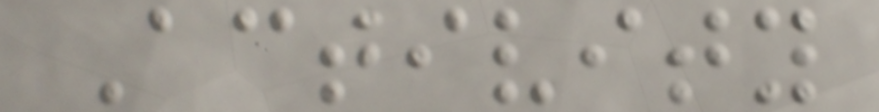Activity
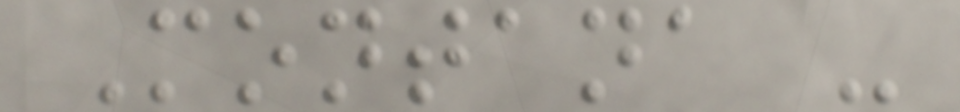Montana -
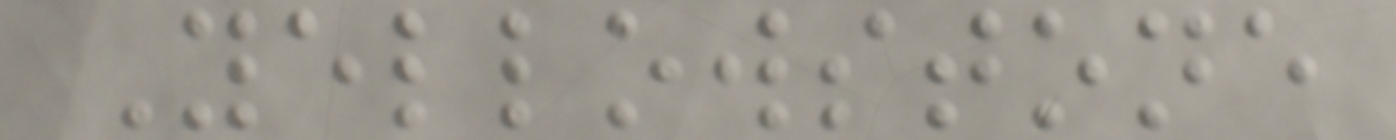Yellowstone
